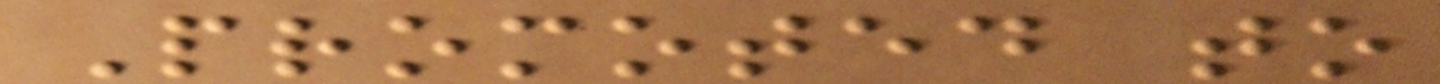Promoted to
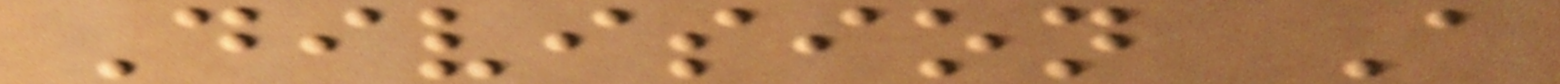Division A
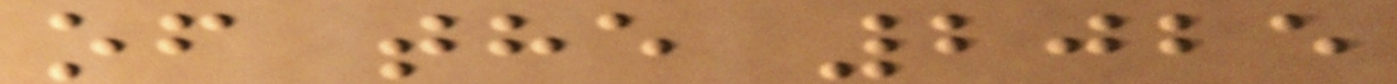of the 2025
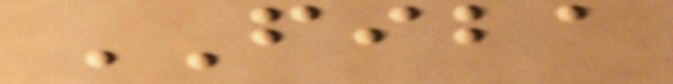FIBA
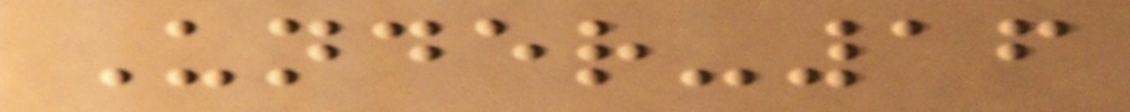Under-16
